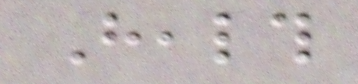Health
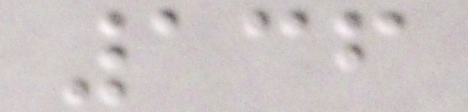136
